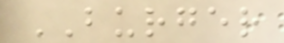BURGER
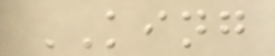KING
